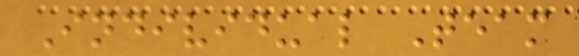Individual Team
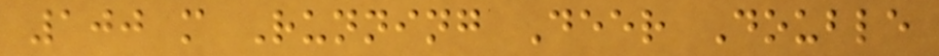100 m Running Deer Double
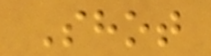Shot
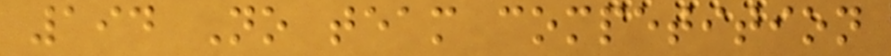194 No team competition
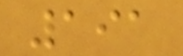191
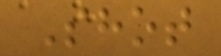Shot
